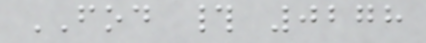FOD # 0278
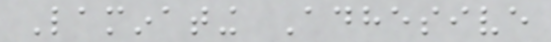Laminating Adhesive
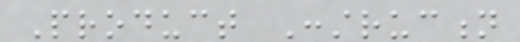Product Construction
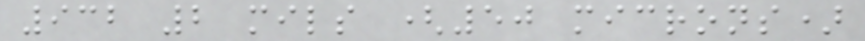932 2 mils (50 microns)
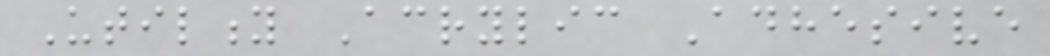Utility Acrylic Adhesive
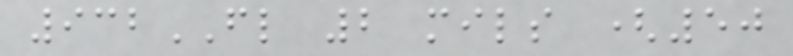932FL 2 mils (50
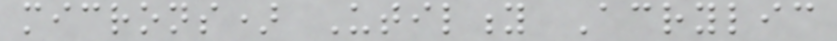microns) Utility Acrylic
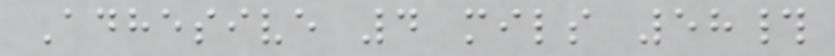Adhesive 4 mils 58#
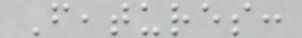Features:
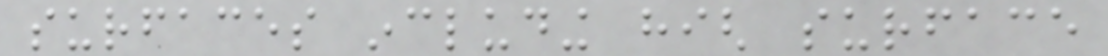surfaces including high surface
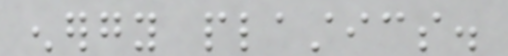energy plastics.
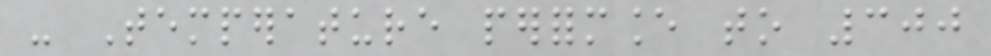- Temperature performance to 300
